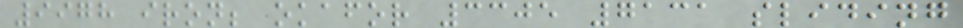9978 iron; okafor 3305 7131 sliding
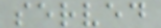served
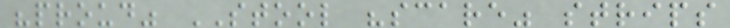"proud" STOOL "scare" strips
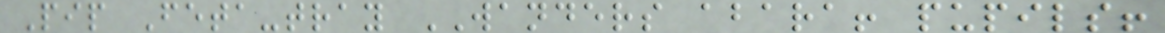Pip Feta-tray WANDERS abara! pupils!
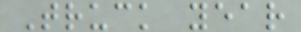Truck year
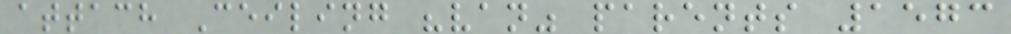attach Ceiling "van" parents 1573
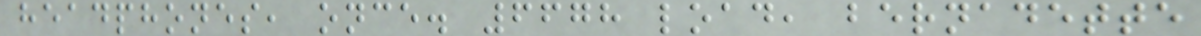headphones, once. 6678 load, bernadette
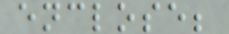enclose;
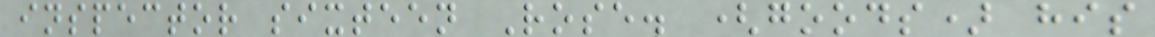inspector sixteen Rose. (goods) his
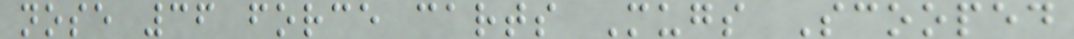nose 36 force carts Mugs Scooped
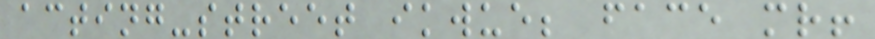acting-street ikwue; face mr!
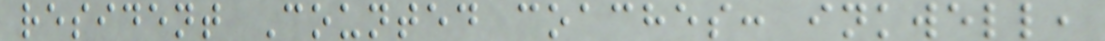resident Counted coaches: inkwell,
